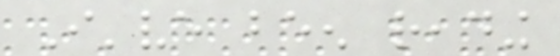I've been reading
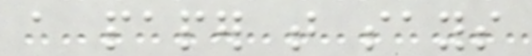a paper that says
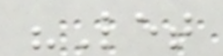"Let
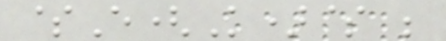$E(K)$ be
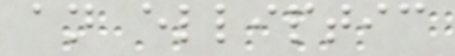an elliptic
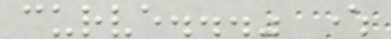curve..." where
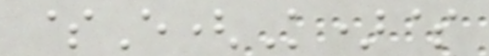$E(K)$
